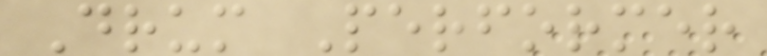Drum Performer
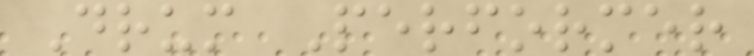Drum Performer
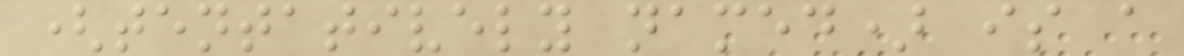(tentatively named) is a
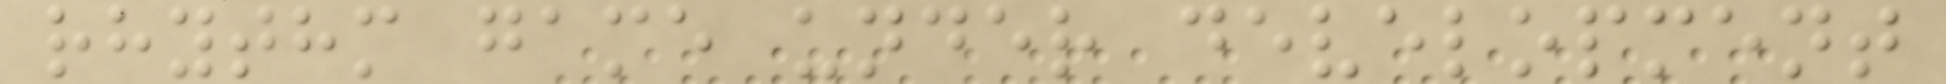rhythm game under development
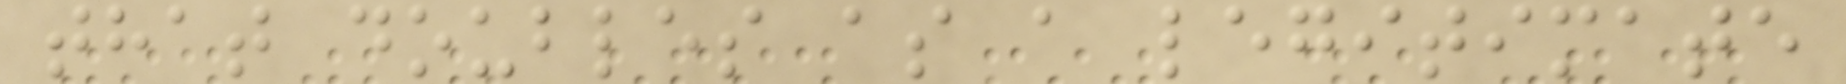that doubles as a legitimate
